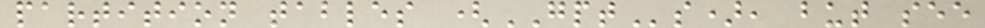partition tables (GPTs), but see
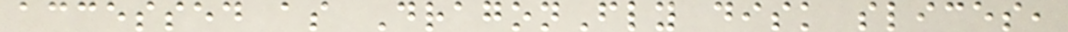accessed as DragonFly disk slices,
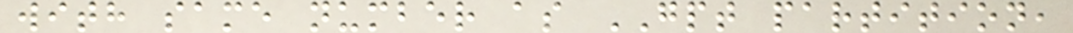with same number as GPT partition,
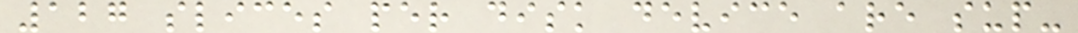127 slices per disk device are sup-
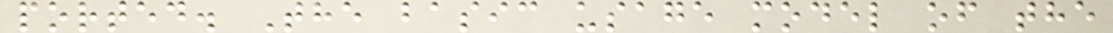ported. The basic usage model of the
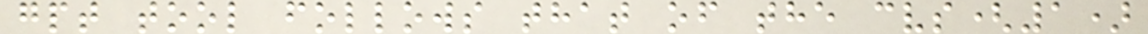gpt tool follows that of the cvs(1)
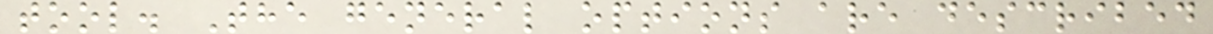tool. The general options are described
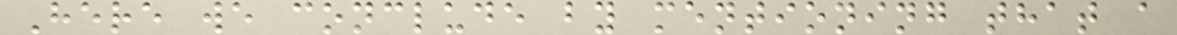Here we conclude by mentioning that a
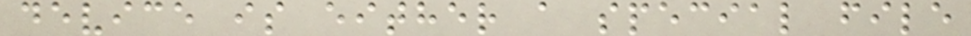device is either a special file
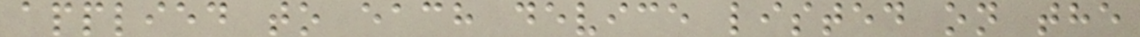applied to each device listed on the
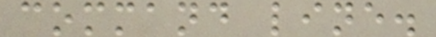command line.
